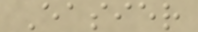Easier
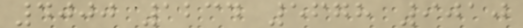4000 1234 5678 9010
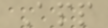App
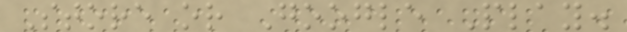Store or Google Play.
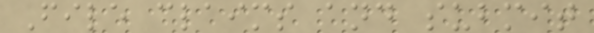File claims and submit
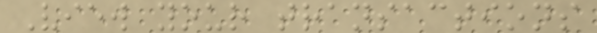View your transactions
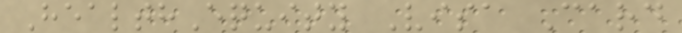HealthEquity Visa Card
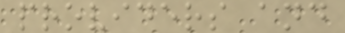providers and
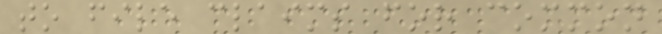to file claims for common
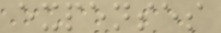expenses
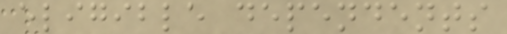eligible dependents
